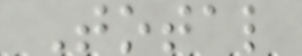Total
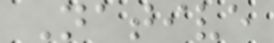Native
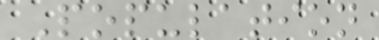Population
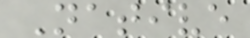Native
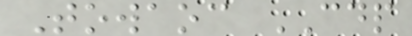Towaoc CDP
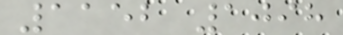1152 1098
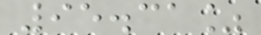95.31%
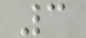3
